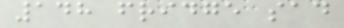148 fridge sad
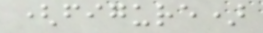(figure)
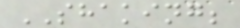SHAKING;
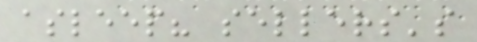asleep? sellers's
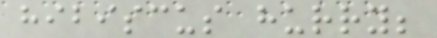hibiscus hurry;
